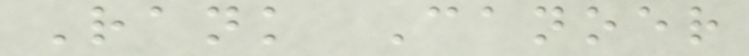Rank Canoer
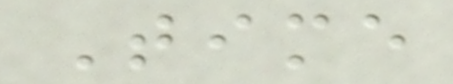Time
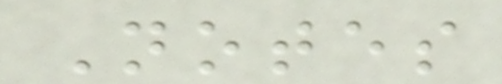Notes
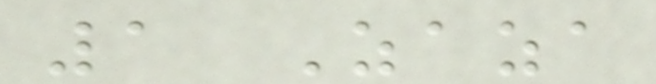1 Zaza
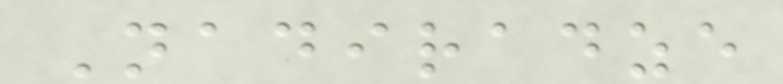Nadiradze
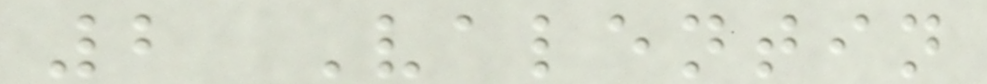2 Valentin
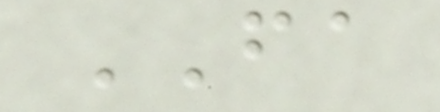FA
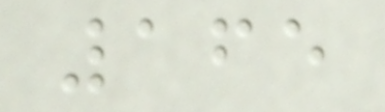165
